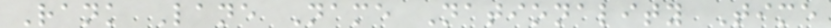Rank Lane Name Nationality Time
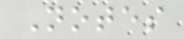Notes
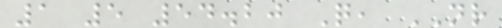1 5 54.20 Q, NR
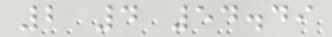2 4 54.49
